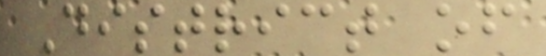District of
